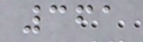361
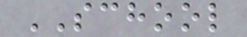SCHOOL
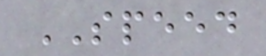SPEED
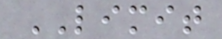LIMIT
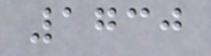1730
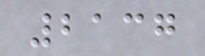2137
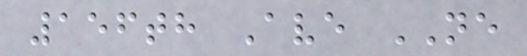156th Ave NE
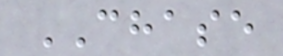CHASE
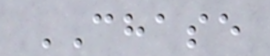CHASE
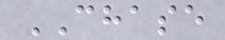CHASE
